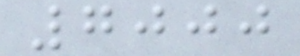7000
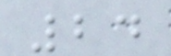24
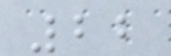22
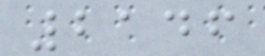2146
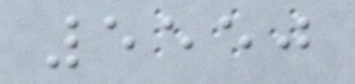5550
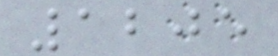1205
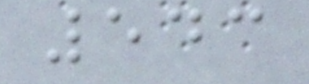543
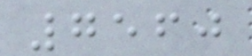7560
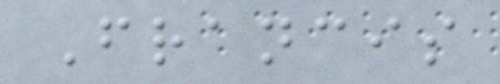Francis
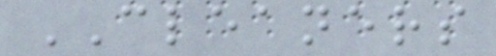CLEANERS
